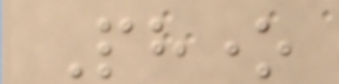Phone
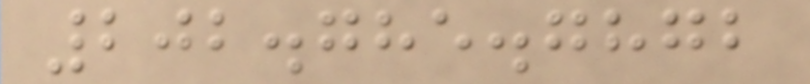202.785.7872
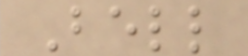Bell
